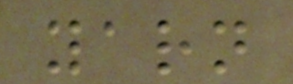yarn
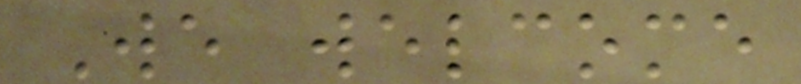We welcome
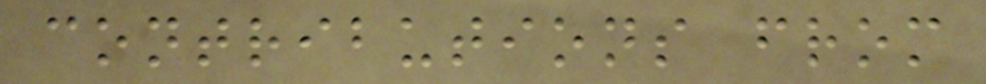contributions from
